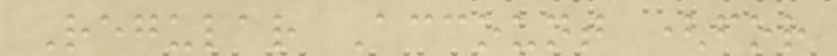Regular Account (for
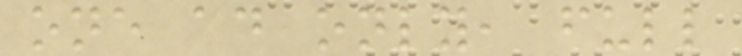one ad only, full
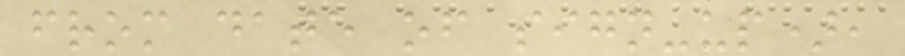from date of sign-up),
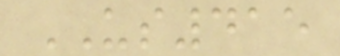US415
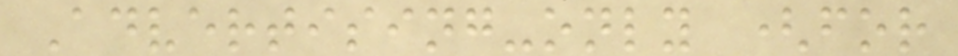Advertising-only (for
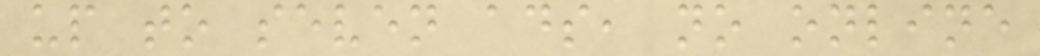up to seven ads, no online
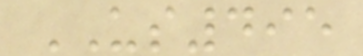US495
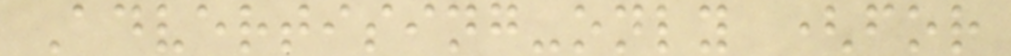Advertising-only (for
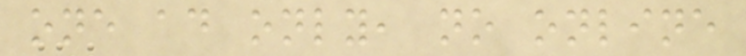one ad only, no online
